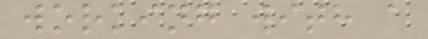working with a
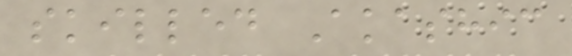skilled Akashic
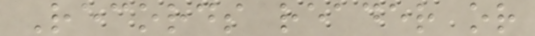Records reader or
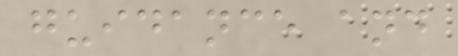guidance and
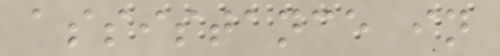assistance in
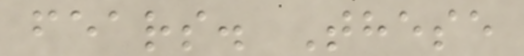fears. These
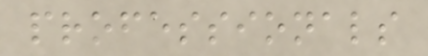professionals
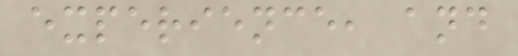experience, and
